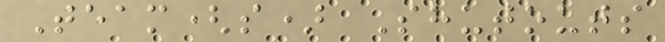Team(s) Shutouts
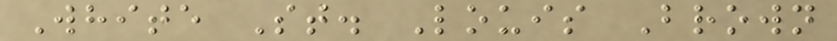White St. Louis Brown
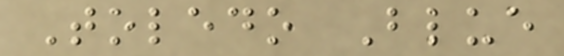Toledo Blue
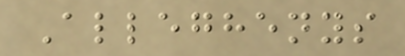Alleghenys
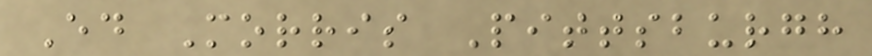Ed Morris Pittsburgh
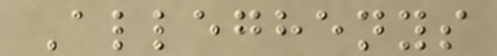Alleghenys
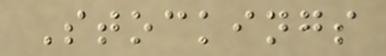Stockings
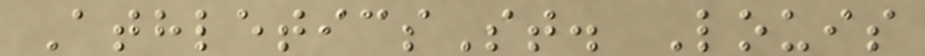AthleticsSt. Louis
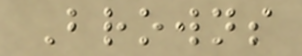Browns
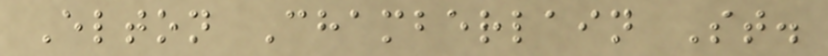Elton Chamberlain St.
